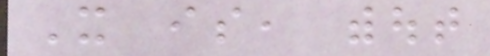It is, without
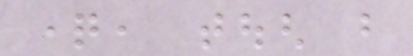question, tough but
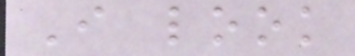I look
